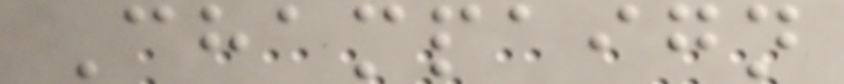Champaign
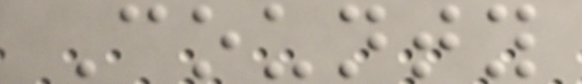County
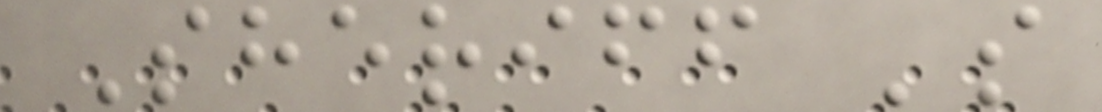Sheriff 's
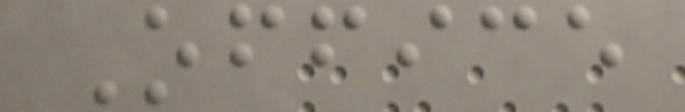Office
